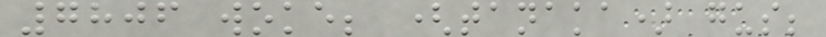7806 woke; (tanaka) gus;
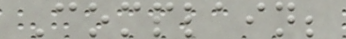Complain;
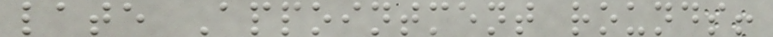late Appointment rounds!
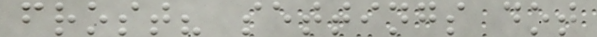frost? settings dot
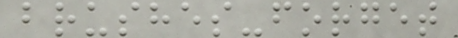brushes-forget
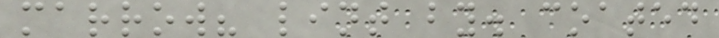marrow? lint by. coated
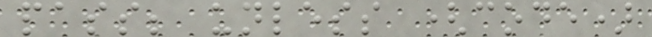pass; unless (code)
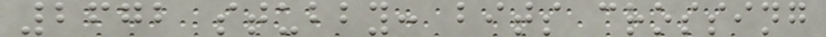2672 stubby: bits crossing
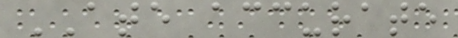ATE accurate
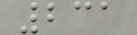231
